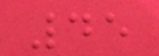45
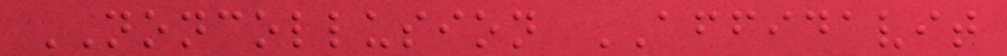NONCOLLUSION AFFIDAVIT
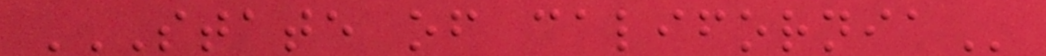STATE OF CALIFORNIA
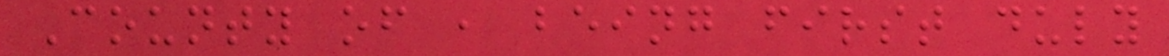County of , being first duly
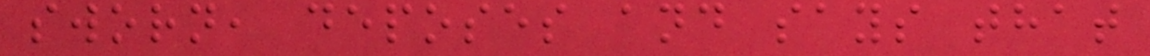sworn, deposes and says that
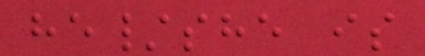he/she is
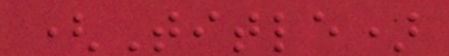(Title)
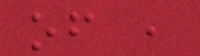of ,
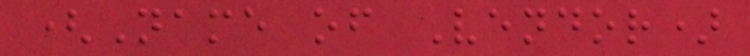(Name of Vendor)
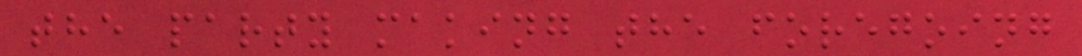the party making the foregoing
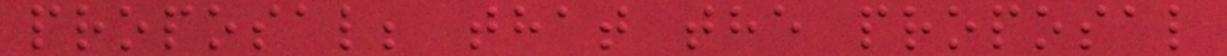proposal; that the proposal
